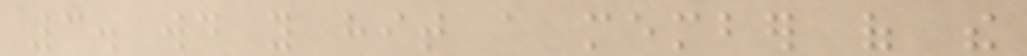3. would you hit a member of the
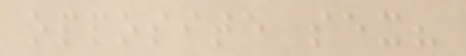opposite sex?
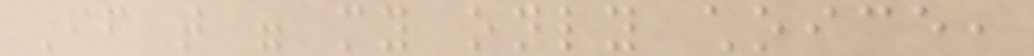If that were my only choice,
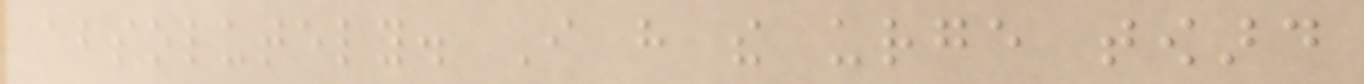absolutely. I have the urge toward
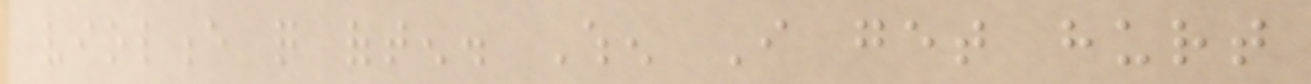violence quite often. When I get hurt
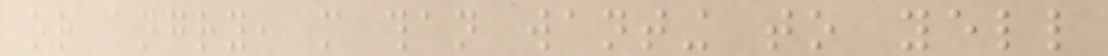or angry, more than wanting to yell
